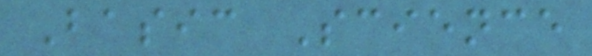Basic Science
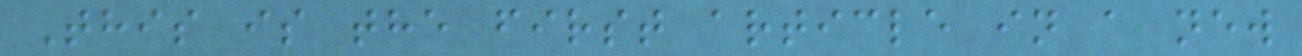This is the first article in a new
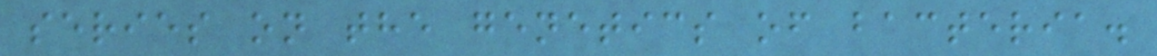series on the genetics of bacteria.
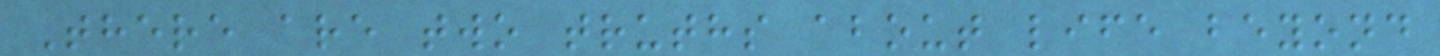There are two truths about life beyond
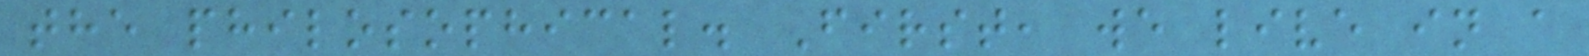the philosophical. First, we live in a
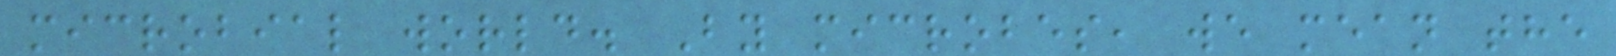microbial world. By microbes, we mean the
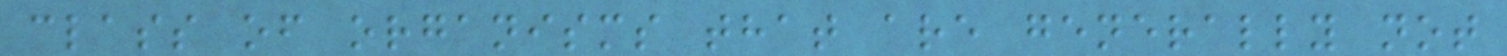class of organisms that are generally not
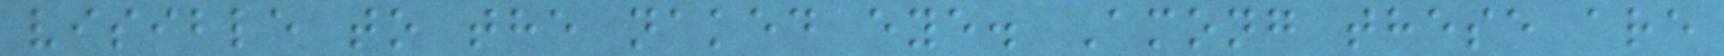visible to the naked eye. Among these are
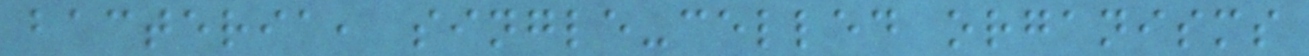bacteria, single-celled organisms
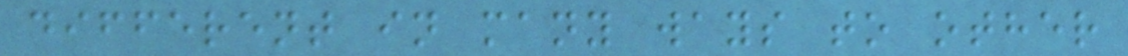different in many ways to other
